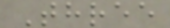Three
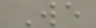We
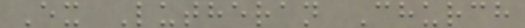Ex Lutheran Church
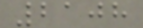2108
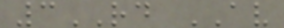3RD AV
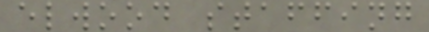elwood staffing
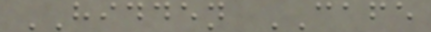HIDDEN CAFE
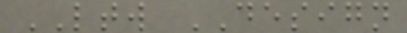LTW DESIGN
